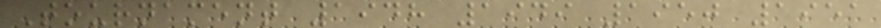Tournament 1948 1949 1950 1951
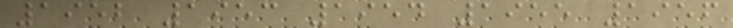1952 1953 1954 1955 1956
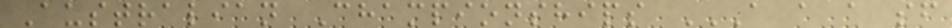Australian Championships A A A SF
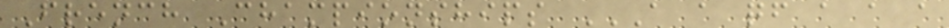French Championships A A QF A A A
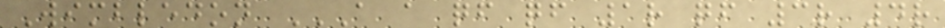Wimbledon A A QF QF 1R QF 3R 4R
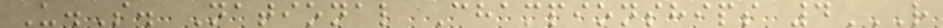U.S. National Championships 4R
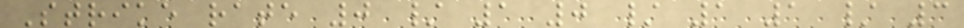Strike rate 0 / 1 0 / 1 1 / 3
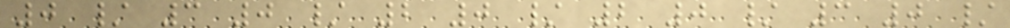0 / 3 0 / 2 0 / 2 0 / 3 0 /
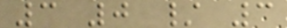3 0 / 3
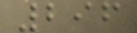296
